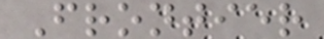Frontier
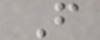F
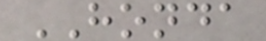HONDA
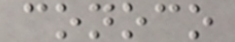conoco
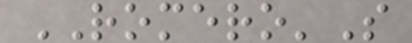ROMERO'S
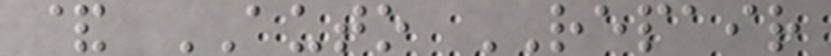& AUTO REPAIR
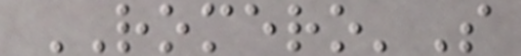ROMERO'S
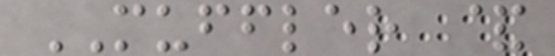MUFFLER &
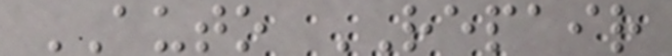AUTO REPAIR
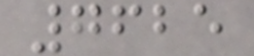7625
